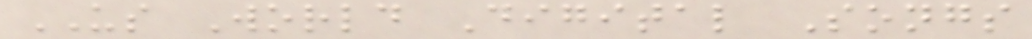US World Digital Songs
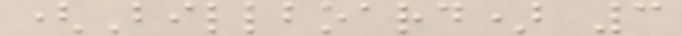(Billboard) 3
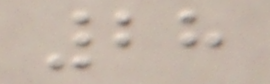28
